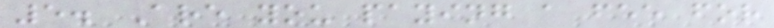5. Are you paying a fee for
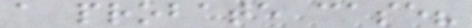a probate case?
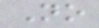No
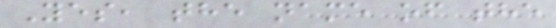Yes, the name of the
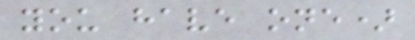you have one)
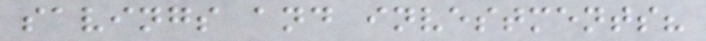savings and investments?
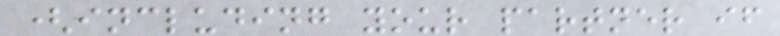(including your partner if
